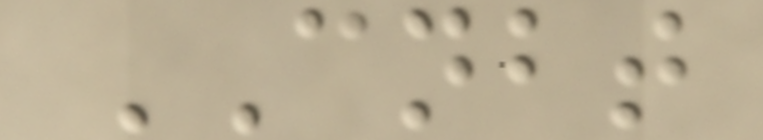CNBT
